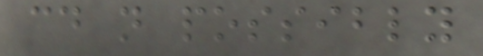could not possibly
